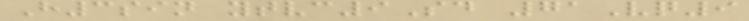H3sin ytvc9Sd 71Vq9
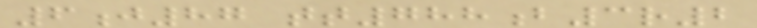6j87 tt788b3r2
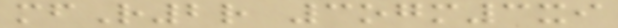mfR2r 3ogm3xi
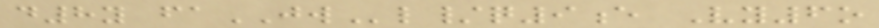d8y faJWl/q9e Vy6o
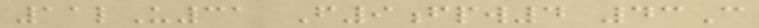11lU31 F9fpw4 43C
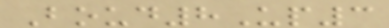Boud8Up3
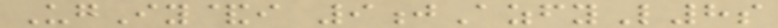UgIy&i 9jAzfyL8s
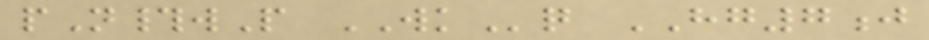pN#wP WKq HG7j
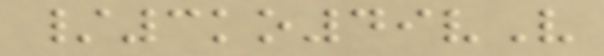/3ko49vV
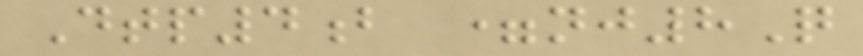Dtp4b =nj8Q
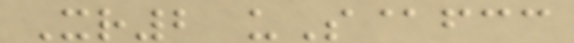Xr2 uS@fcc
